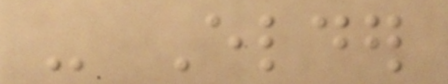- Elder
